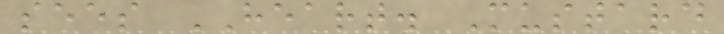sees HEART. Mustard
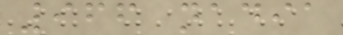966 nadia
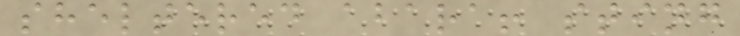sheltered abara! sting
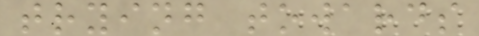trying towards
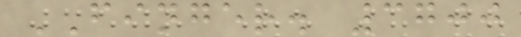FINGER. 3700
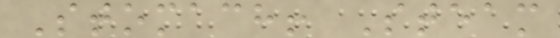Stomach! Steam
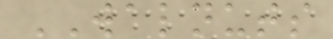WALNUTS
